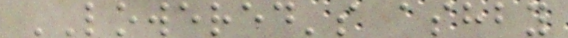LOWERED's ashby
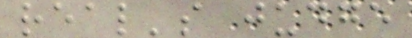real's judge
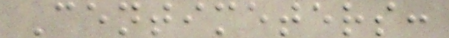Centimeters:
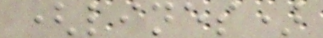(lines)
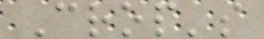Crop's
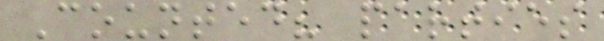Counted? parties
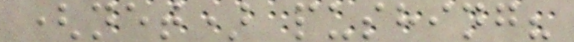(net) pushing?
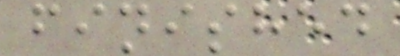finished
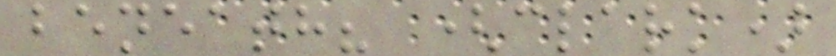beneath? (clark)
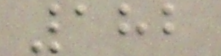182
